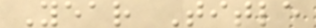Year Title
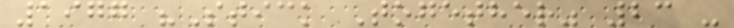1977 "Stick Together" 23 -
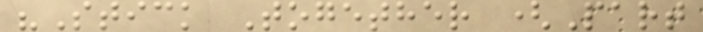"Stick Together (Part
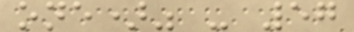one)" - 57
